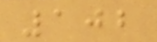102
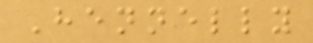Hennelly
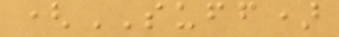(SUFF)
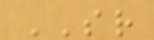SR
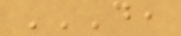D,
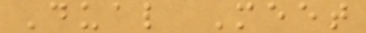Dual Meet
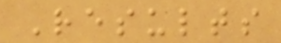Results
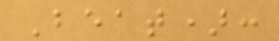Beat):
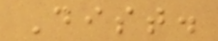Dist.
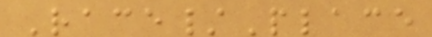Race/Place
